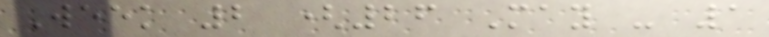Week 2 (26 May - 1
